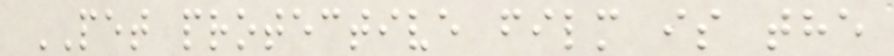PET protective film is the
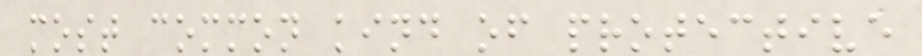most common kind of protective
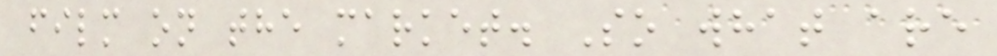film on the market. So what are
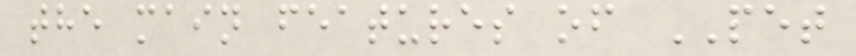the main features of PET
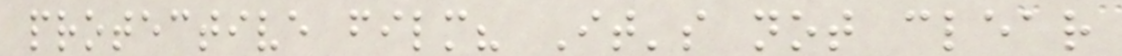protective film? It's not clear
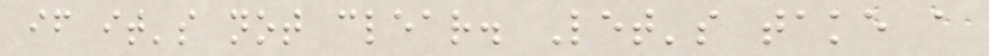if it's not clear. Let's take a
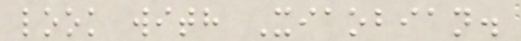look with Xiaobian.
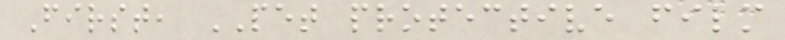First, PET protective film
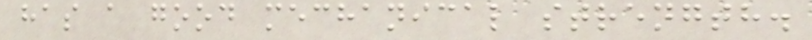has a good mechanical strength.
